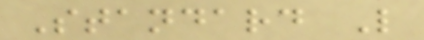Standard L
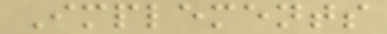Implements
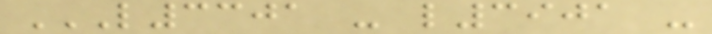L3301 - L3901 -
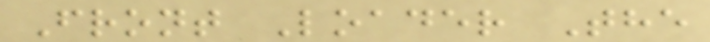Front Loader The
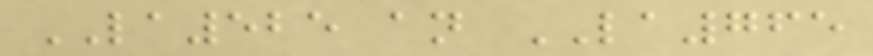LA525 an LA765
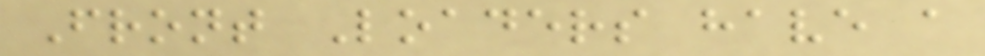Front Loaders have a
